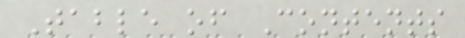Table of Contents
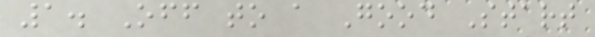1. Off to a Good Start
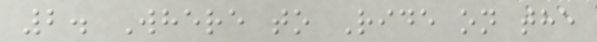2. Where to Ride on the
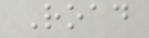Road
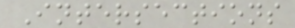Intersections
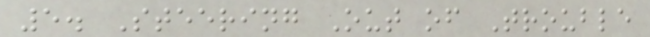5. Steering Out of Trouble
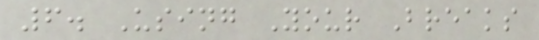6. Using Your Breaks
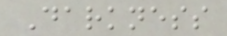Darkness
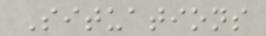Situations
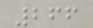266
